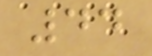44
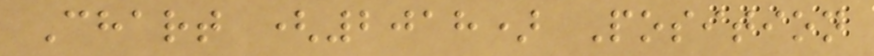Chart (2018) Position
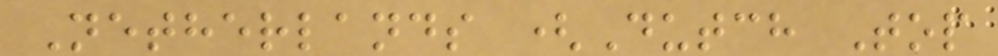Netherlands (Dutch Top
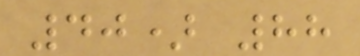40) 88
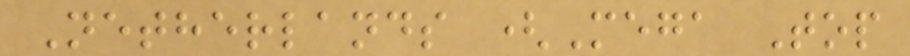Netherlands (Mega Top
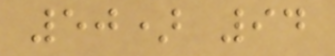50) 94
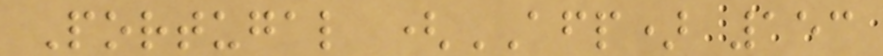Portugal (AFP) 153
